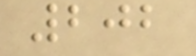202
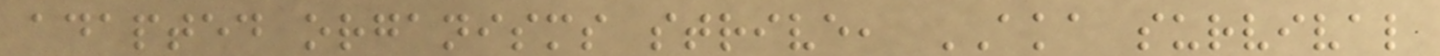adapted organisms strive, AKA survival
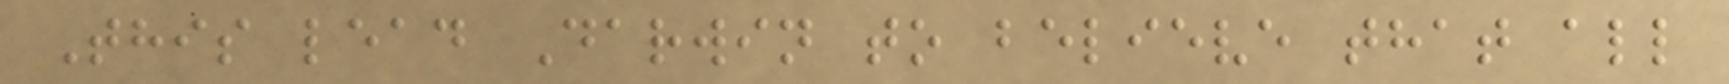This lead Darwin to believe that all
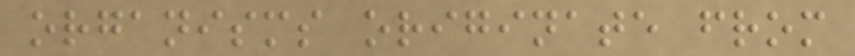organisms originate from
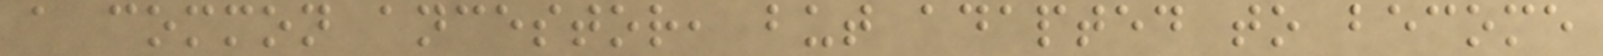a common ancestor, but adapted to become
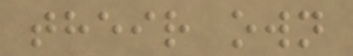their own
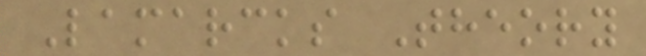Lamarcks Theory
